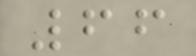66
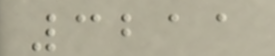3211
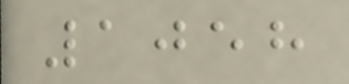1058
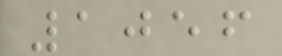1056
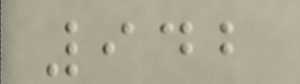942
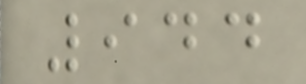944
